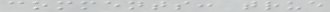comments: true
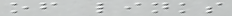of links
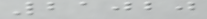21020
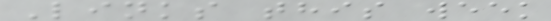Links this week
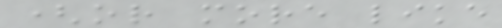(or more like
